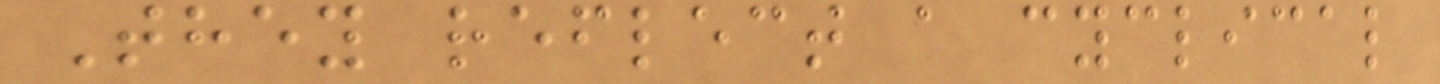They reflect a cyclical
